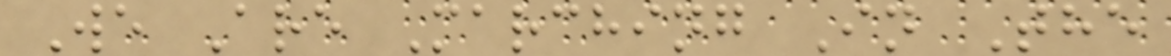We Are Marching In The
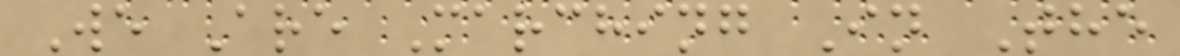We Are Marching In The
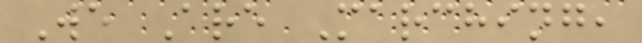We Are Marching,
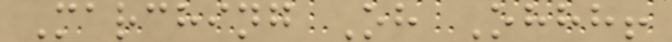Marching Oh Ohhh!
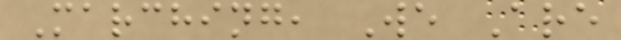Marching, We Are
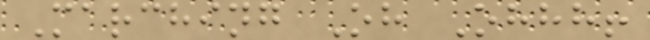Marching Oh Ohhh!
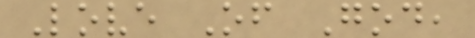Love Of God,
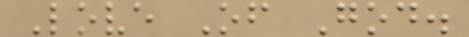Love Of God.
